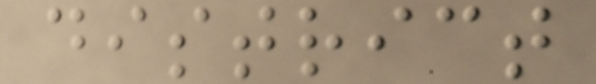district
